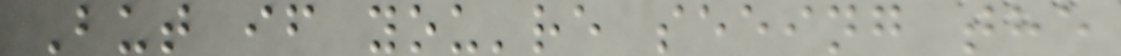But if you're seeing the
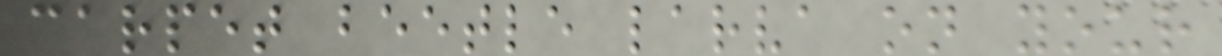carpet beetle larva on your
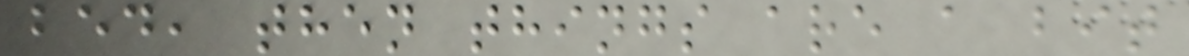bed, then things are a bit
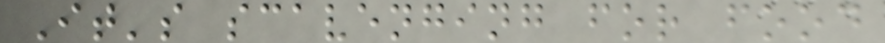It's scavenging for food
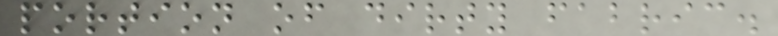portion of dirty fabric.
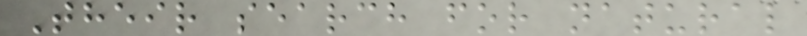Their search for natural
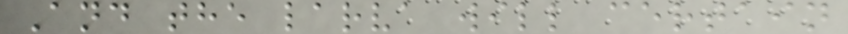And the larva will certain
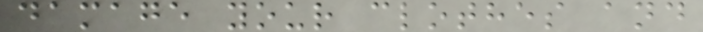damage your clothes and
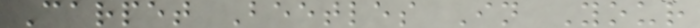Carpet Beetles In Your
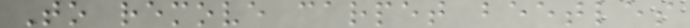To remove carpet beetles
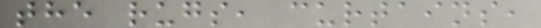the rugs, curtains,
